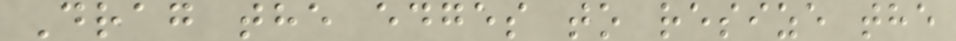Drag the edges to resize the
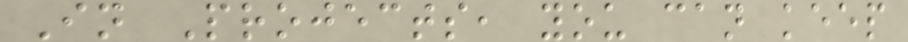In Projects, you can keep
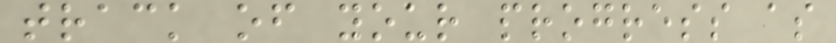track of your progress as
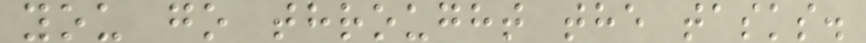you go throught the tasks.
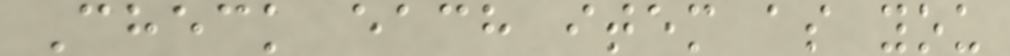Check each item as you
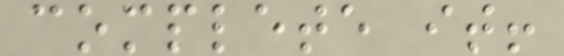complete it!
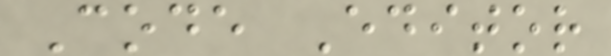Code Editor
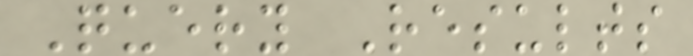Query Results
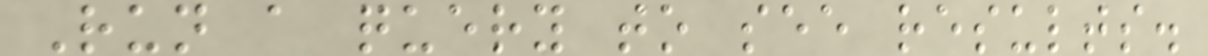Run a query to see results.
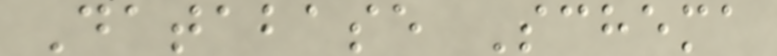Database Schema
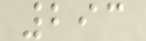293
